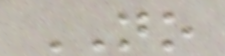NO
